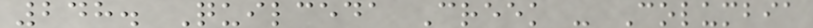248. Quilceda Creek - Columbia
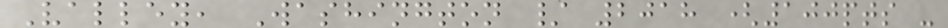Valley, Washington / 2018 (100pts -
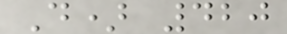D) 420
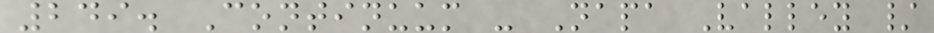249. Continuum - Napa Valley /
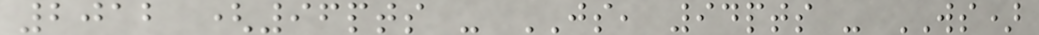2012 (96pts - JS, 94pts - WS)
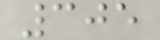305
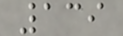139
